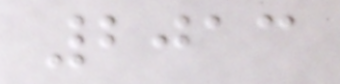2013
